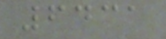6431
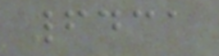6431
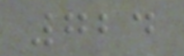724
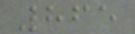865
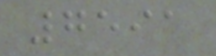7591
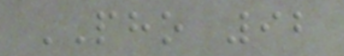PHO 92
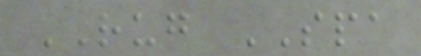RUG SPA
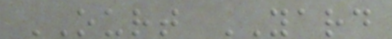OURT YARD
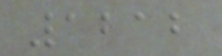1212
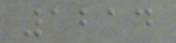1214
